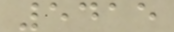5415
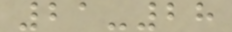21-28
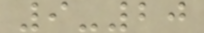9-20
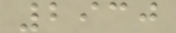2930
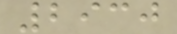2930
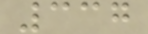337
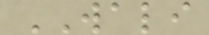WALI
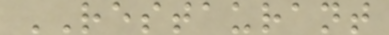RESTAURANT
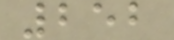252
